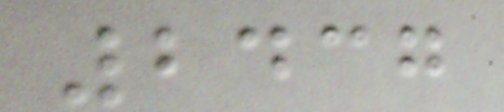2437
